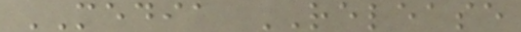MEDIA RELEASE
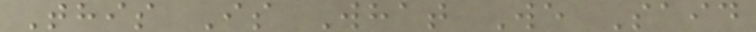This Is What We Said
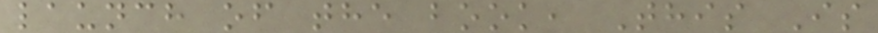launch of the book, This Is
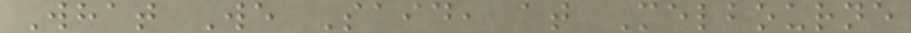What We Said, at Melbourne
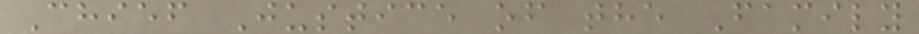Chief Justice of the Family
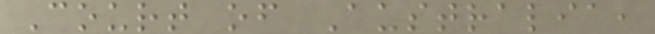Court of Australia,
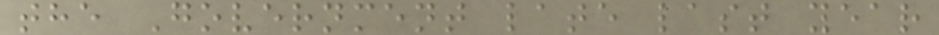the Government late last year
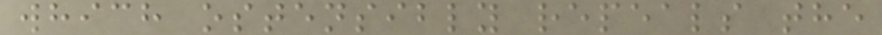which ostensibly repeals the
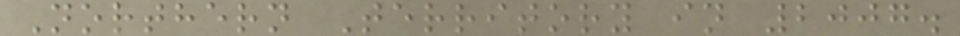Northern Territory in 2007.
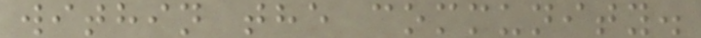within the community.
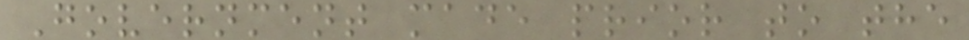Government made prior to the
